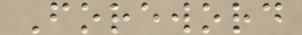Foreword
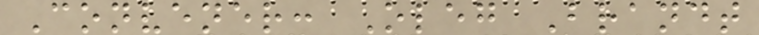Convener: Oleg Brandt
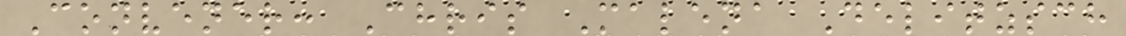Convener: Chris Malena Delitzsch
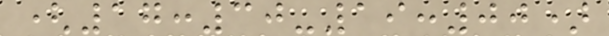(17:30-19:00)
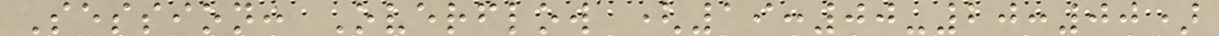Session: Overflow (19:00-20:00)
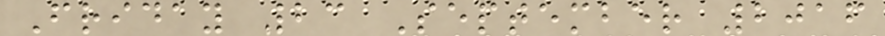Friday 23 September 2016
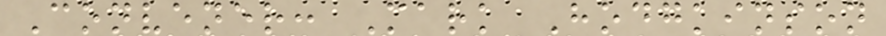Convener: Mark Hodgkinson
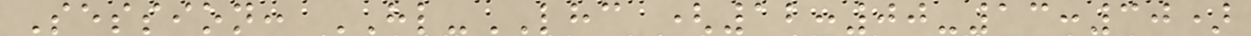Session: HL-LHC (12:00-13:30)
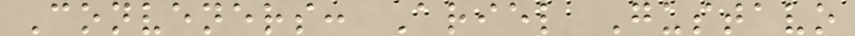Conveners: Ariel Gustavo
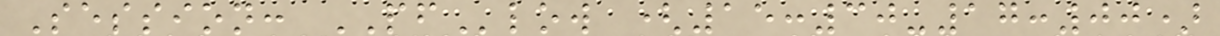Session: PFlow (15:30-17:00)
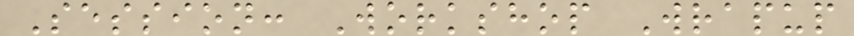Session: Workshop Wrapup
